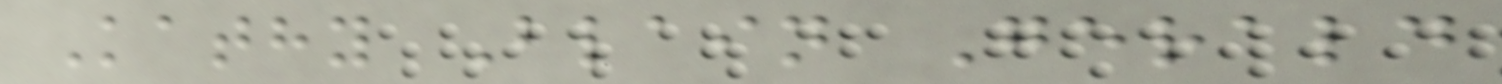Kathy Blain Gerald
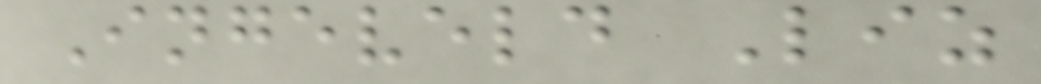Ingeveld Liz
